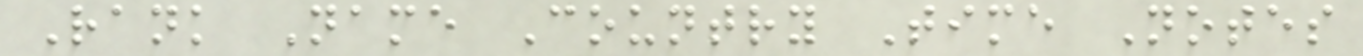Rank Name Country Time Notes
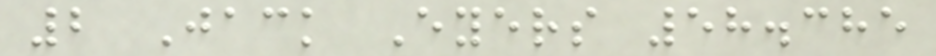2 Jack Eyers 58.385
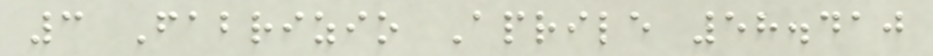3 Fabrizio Aprile 58.410
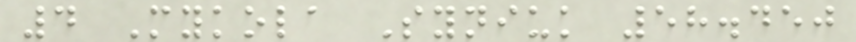4 Mykola Syniuk 58.450
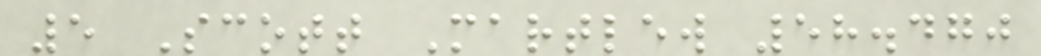5 Scott Martlew 58.470
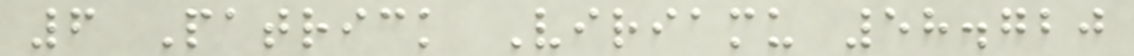6 Patrick Viriamu 58.720
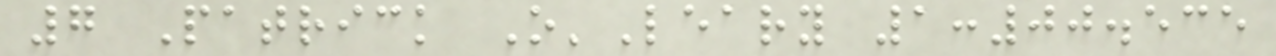7 Patrick O'Leary 1:00.535
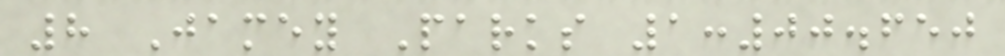8 Jamey Parks 1:00.650
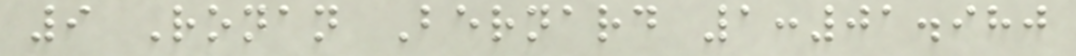9 Ronan Bernard 1:01.980
